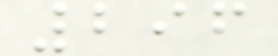296
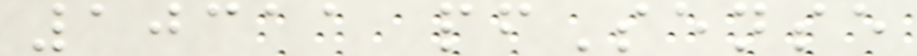10311 pfSense
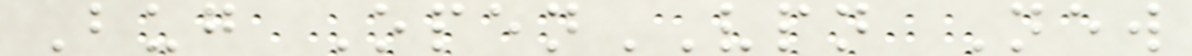Bug OpenVPN New
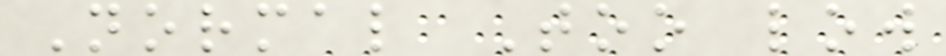Normal Too low
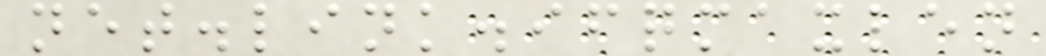net.link.ifqmaxlen
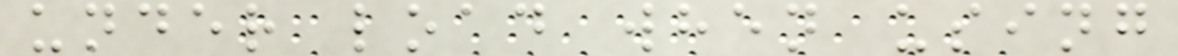under load when using
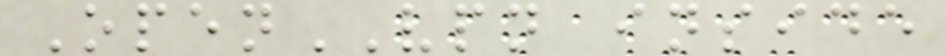OpenVPN inside
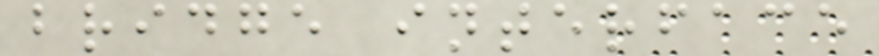bridge interface
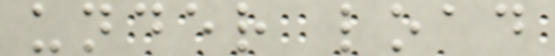under load
